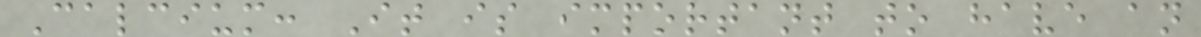Calcium: It is important to have an
